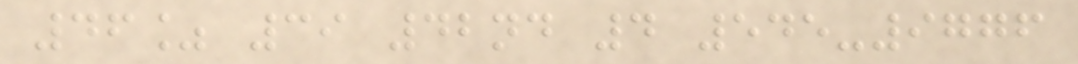46% 39 42nd 4 545-9776
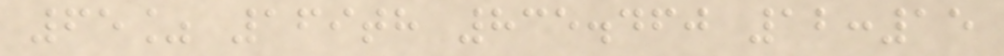65% 169th 835.460 12:15
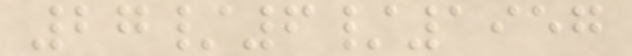27/6/1957
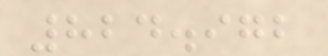824.972
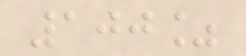100%
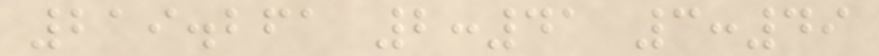219.261 2:41 3:49
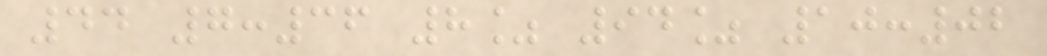44 7:36 8% 94% 10:02
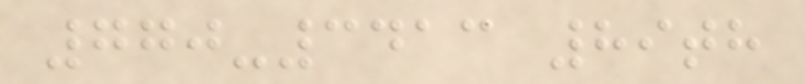770-3413 89th
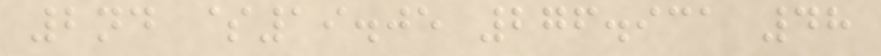2nd $19.05 276.931 48
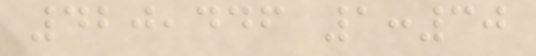420,446 1:30
